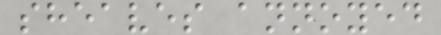sheaves annoyed
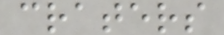craters
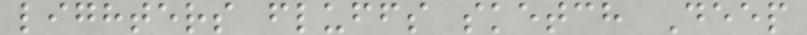lighters fluffs sketch Deep
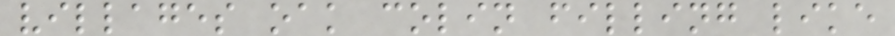villages oak colin filling like
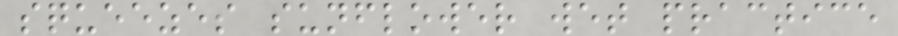squeezes sunflower wet practice
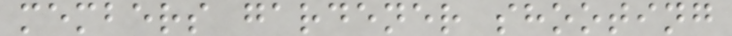members gardener shooting
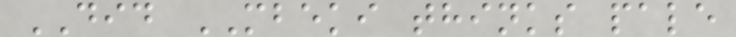DID MBEKI thinks pale
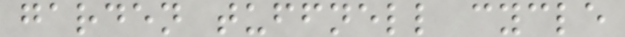garden tuffnell cycle
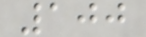100
